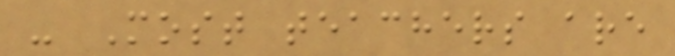- Most teachers are
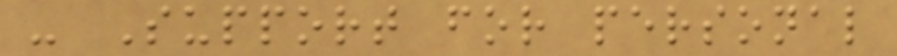- Support for personal
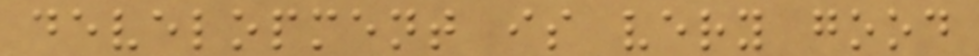development is very good
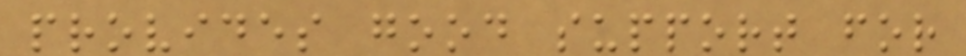provides good support for
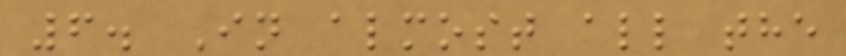6. In almost all the
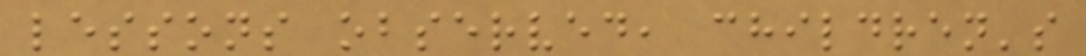lessons observed, children's
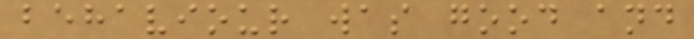behaviour was good and
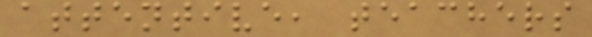attentive, teachers
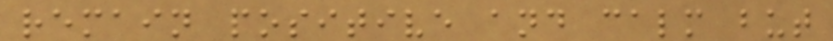remain positive and calm but
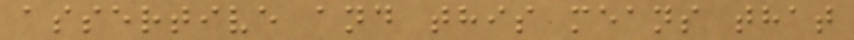assertive and this means that
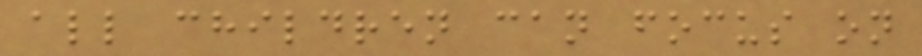all children can focus on
